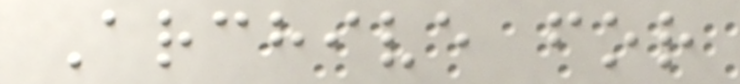Archive for
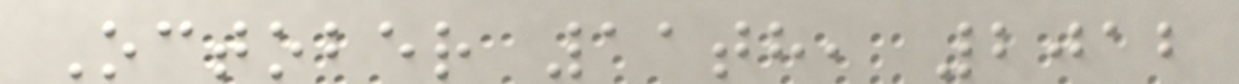October 11th, 2012
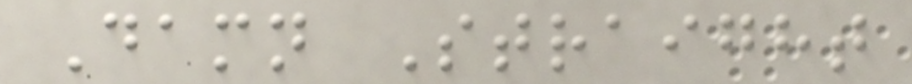Damn Straight
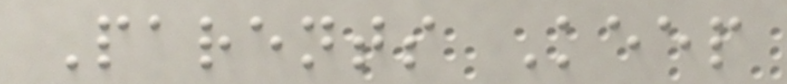Parents Keep
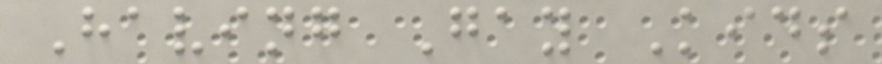Having Gay Kids
